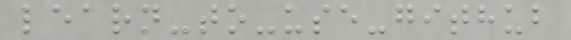learn-to-use-github
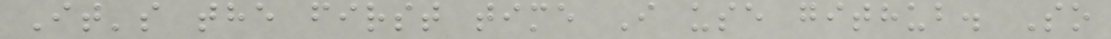It's the first time I use github. So
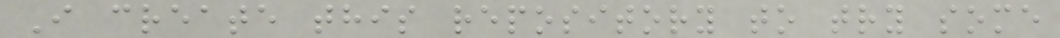I create this repository to try some
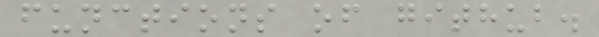functions of github.
